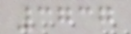3737
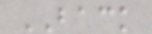BACK
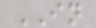IN
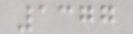1377
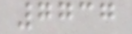7737
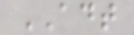ADT
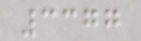3377
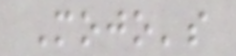Mojo's
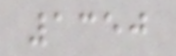1350
